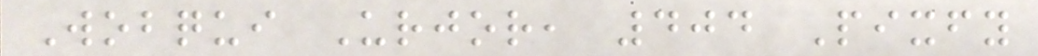Wobqui Urjor, 404 Pixfy
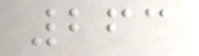263
